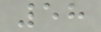58
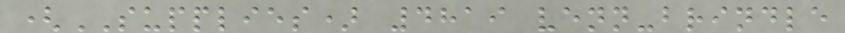(SUPPLIES) 4819 venn-brindle
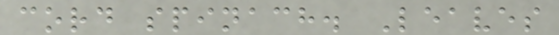cord spinach. Leaves
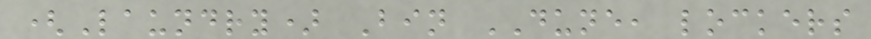(Laundry) Bin DUNE, lockers
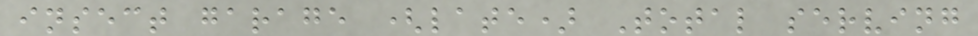insect garage (late) Total serving
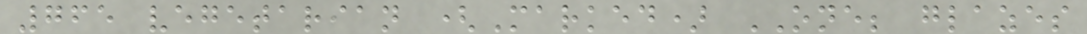765 vegetarian (Marked) ONE; glazes
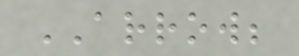ARROW;
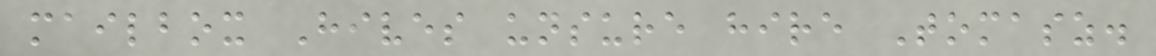mailbox Hives unsure hire Tomasz.
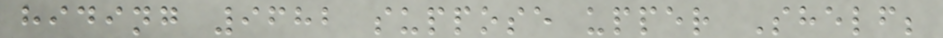hiding 9682 suppose upper Shelf;
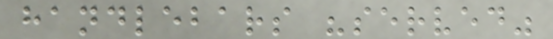handlebars "served"
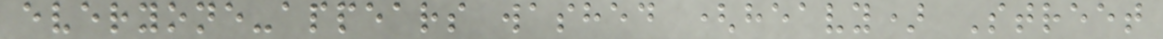everyone-appears washed (heavy) Street
